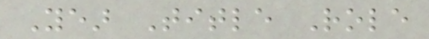Year Title Role
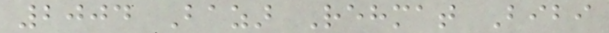2004 Bazar Rehmat Bibi
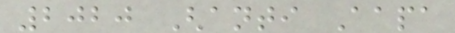2020 Ghanti Aapa
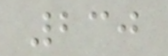230
